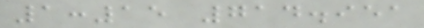1:15 714.951
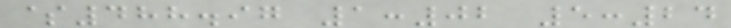$488.97 1:02 5:24
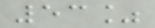53%
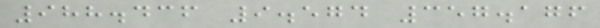988.436 9.574 357.176
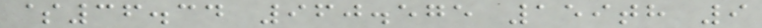$36.34 960.575 159th 9
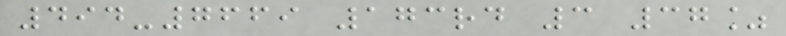494-7669 173rd 3 37%
